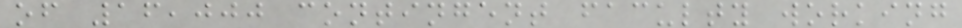of 16,000 contingent faculty working
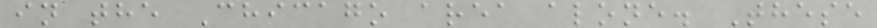in the Chicago area alone. These
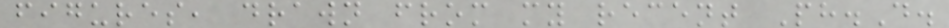figures, drawn from my recent Ph.D.
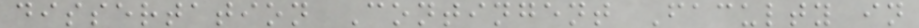dissertation Contingent Faculty in
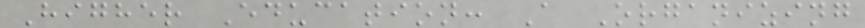Higher Education: A Organizing
